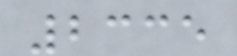2335
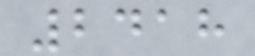2418
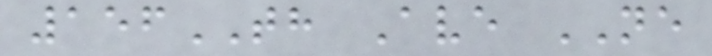156TH Ave NE
